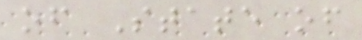of State of
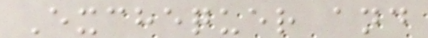Exchequer and
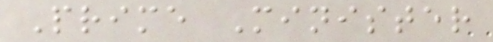Prime Minister
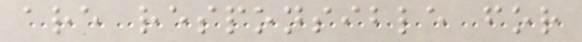are responsible for
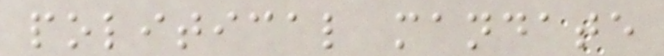political mandate
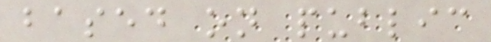based on public
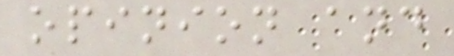opinion and
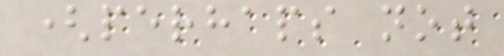(perhaps not
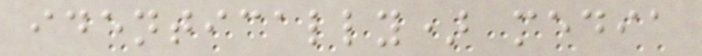identically) media
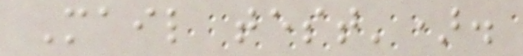Mail test').
